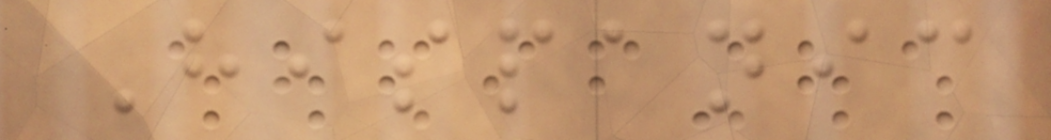Hispanic
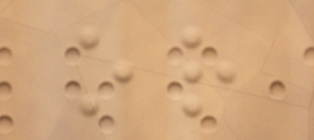or
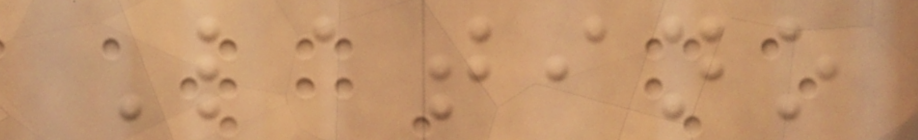Latino
